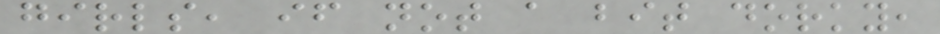girls, if not a bit dorky,
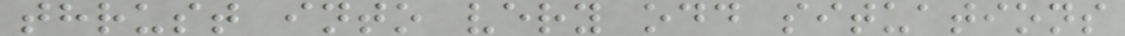thrust into very odd situations
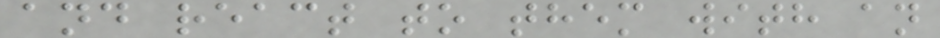and react to them with an
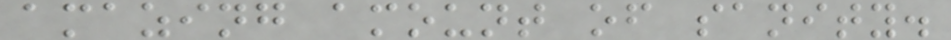amazing amount of sanity.
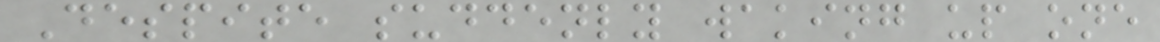Despite suddenly waking up one
